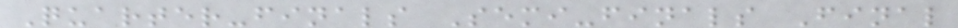Quarter-finals Semi-finals Final
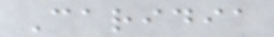Caridia
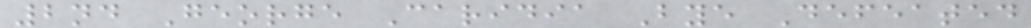2nd George Caridia Bye Defeated
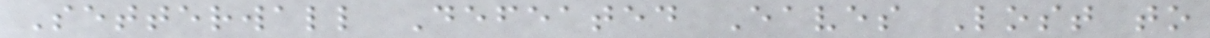Setterwall Defeated Eaves Lost to
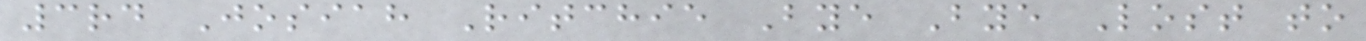3rd Josiah Ritchie Bye Bye Lost to
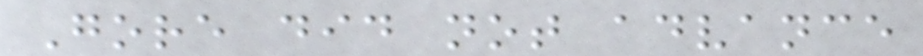Gore did not advance
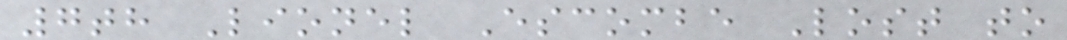7th Lionel Escombe Lost to
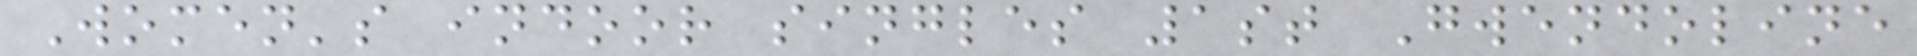Women's indoor singles 1st Gwendoline
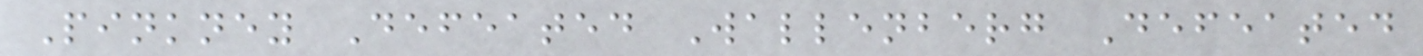Pinkney Defeated Wallenberg Defeated
